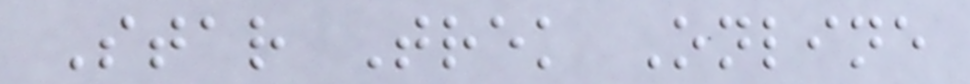Star Trek Online
